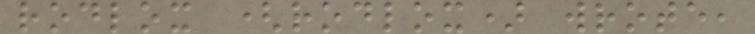rodlox (rodlox) wrote,
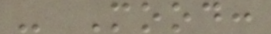- Mood:
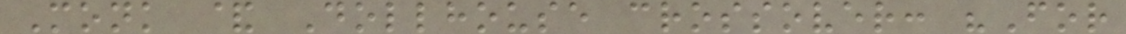Monk & Dollhouse crossover: "For
